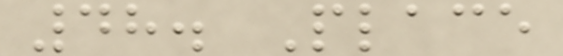48. Place
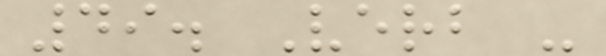49. Verb -
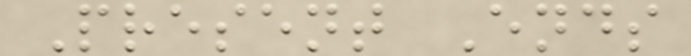Present Ends
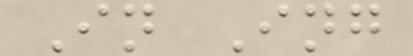In Ing
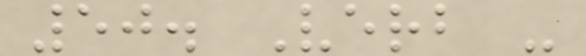50. Verb -
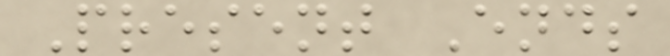Present Ends
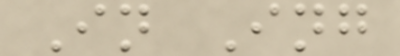In Ing
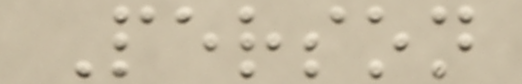Person
